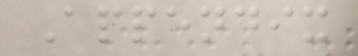Appendix
